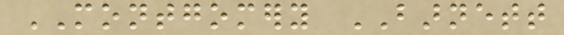MONTGOMERY BARNETT
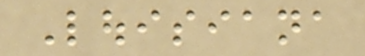Louisiana
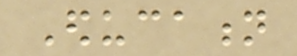Education
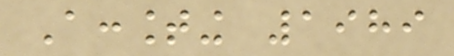Accounting 1989
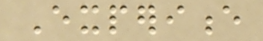Experience
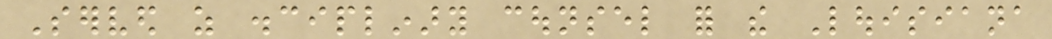Served as disciplinary counsel for the Louisiana
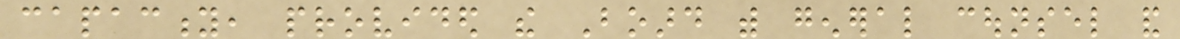capacity, provided the Board with general counsel and
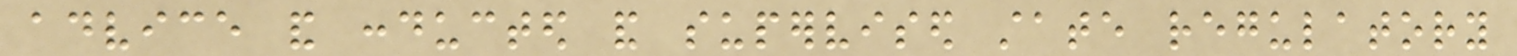advice and conducted and supervised state regulatory
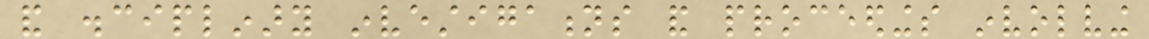and disciplinary investigations and proceedings involving
